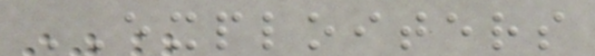EXPLOITERS
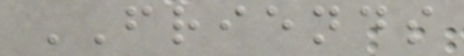FRIENDS
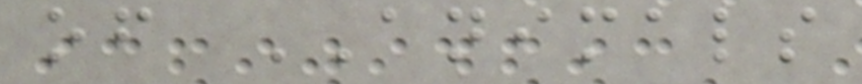of ANIMALS
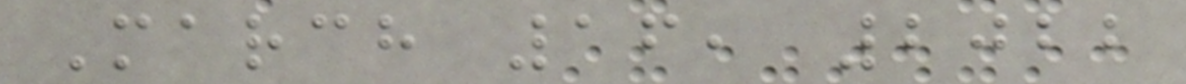March 16, 2022
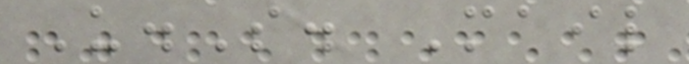U.S. Mail
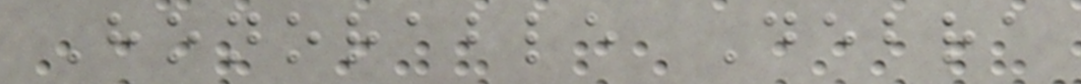Honorable Debra
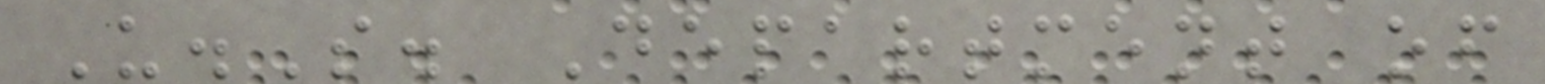U.S. Department of
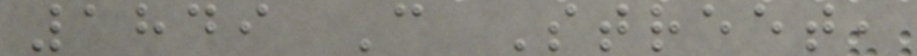1849 C Street,
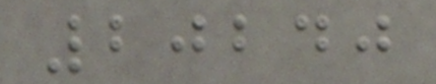20240
